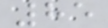85
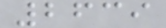2639
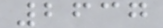2637
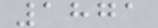1871
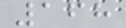168
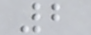2
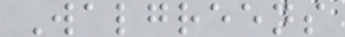Walgreens
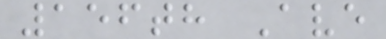156th Ave
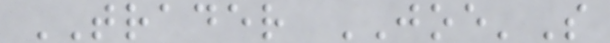TRADER JOE'S
